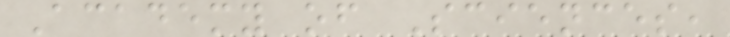Academy of Sciences,
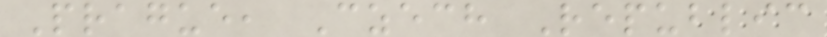Prague, Czech Republic
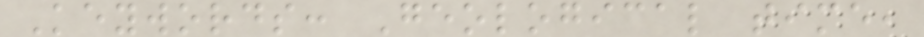Keywords: Geological time,
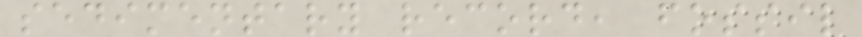sedimentary record, fossil
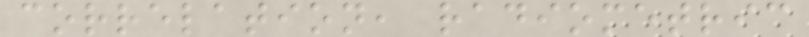correlation, radiometric
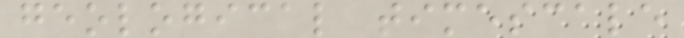geological timescale
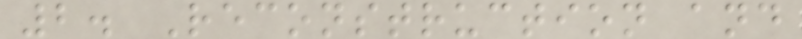2. Reconstruction and
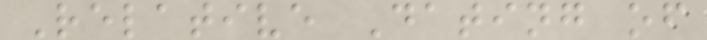Relative Dating of
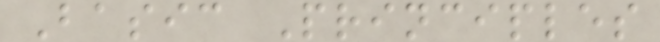Basic Principles
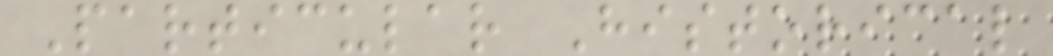Particular Historical
